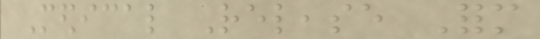Medical Release Form
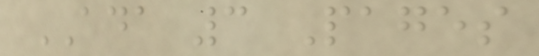ADA 3 Pages
